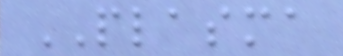PLASMA
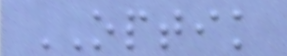OPTIK
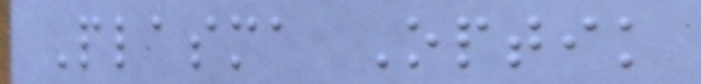Plasma Optik
